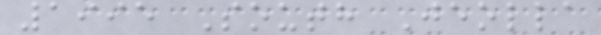1995 South Jeolla
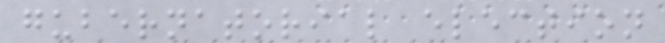gubernatorial election
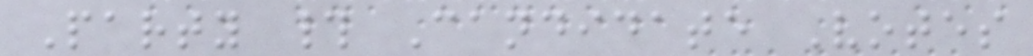Party # Candidate Votes
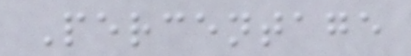Percentage
